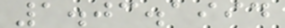1.03.1994
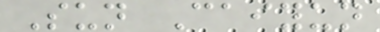Sun Caiyun
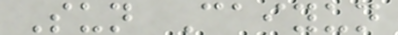Sun Caiyun
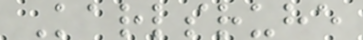Karlsruhe
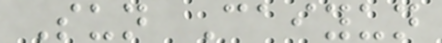Sun Caiyun
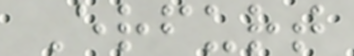Erfurt
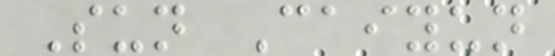Sun Caiyun
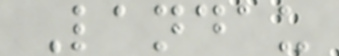Landau
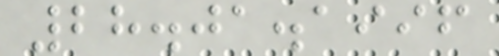28.01.1996
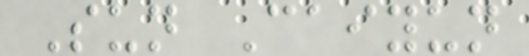Sun Caiyun
